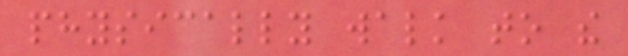physically walk to the
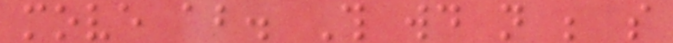move about. This would not be so
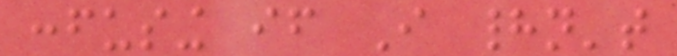confusing if I hadn't
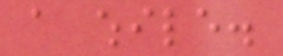a while.
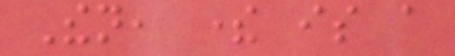Then, there is a
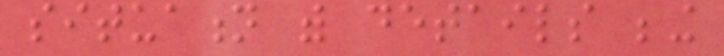situation with details being
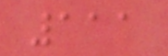111
